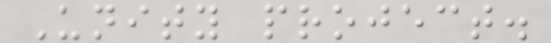Unity project.
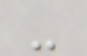-
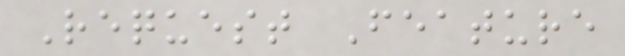Request Feature
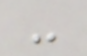-
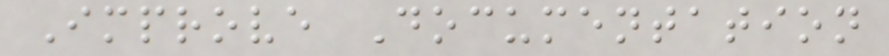Improve Documentation
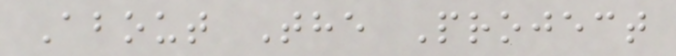About The Project
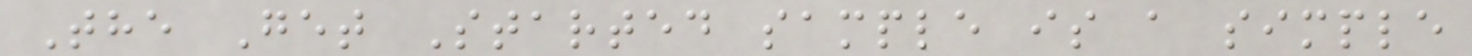The Get Started sample is a simple
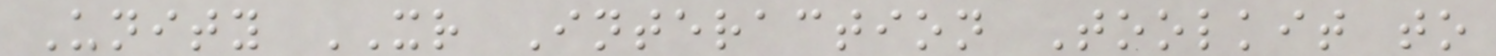Unity XR Interaction Toolkit to
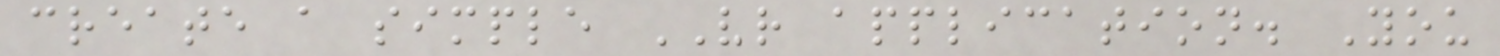create a simple VR application. You
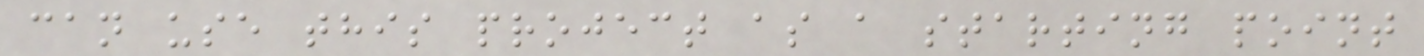can use this project as a starting point
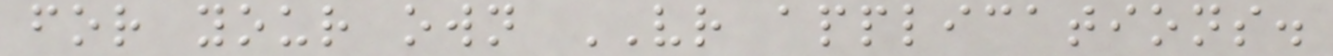for your own VR applications.
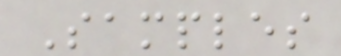Samples
